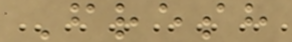Fresh
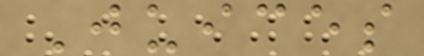Juices
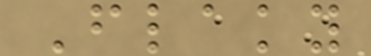Flaky
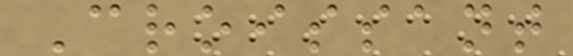Croissant
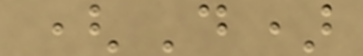(D)
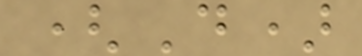(D)
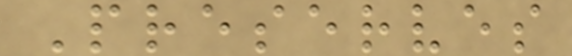Preserves
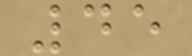45
